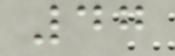47
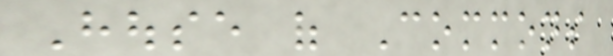House of Commons
